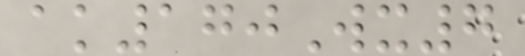ak170Wx7
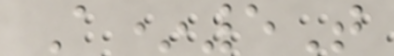A*5T
